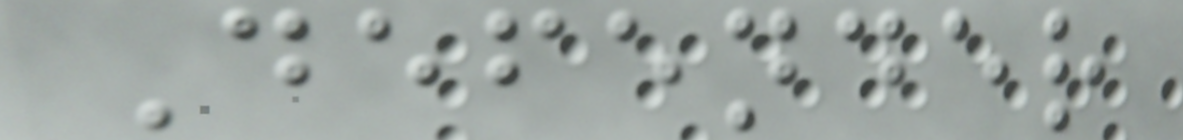Defender
